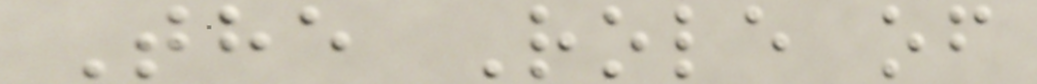The Role of
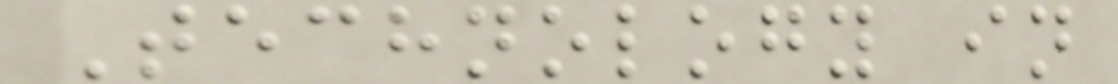Technology in
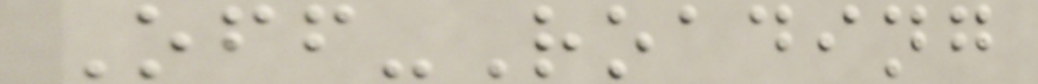Off-Roading
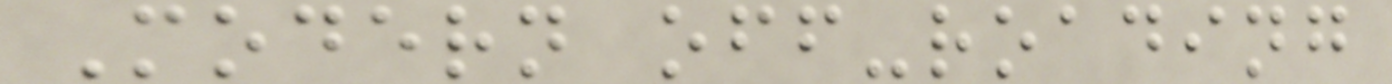Modern off-roading
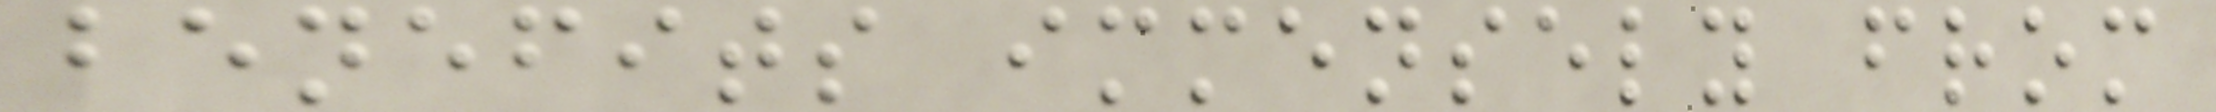benefits immensely from
